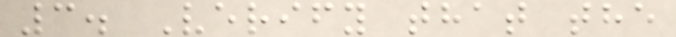3. Verify that the
